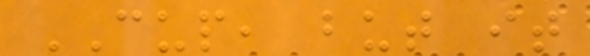CUP, but it
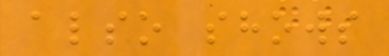also shows
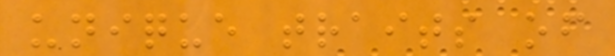unique traits of
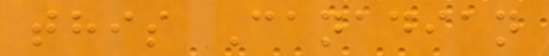this Canadian
